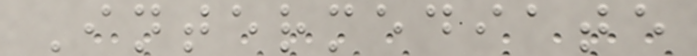Intermediate
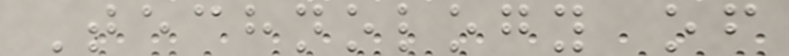Technology of
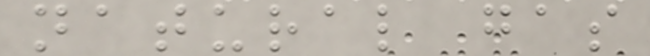natural gas
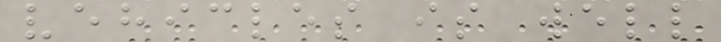vehicles is well
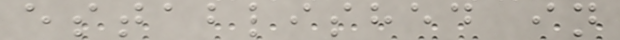established in
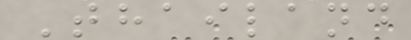Thailand
